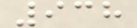938
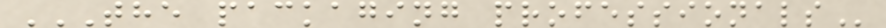THE PACKAGING PROFESSIONALS
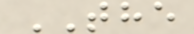THE
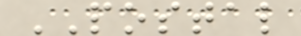POSTAL
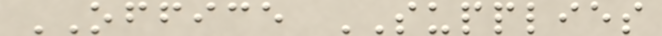OFFICE SUPPLIES
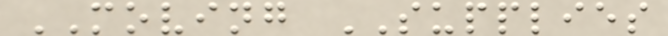MOVING SUPPLIES
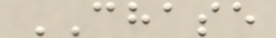CHASE
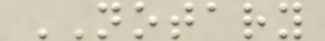NOTARY
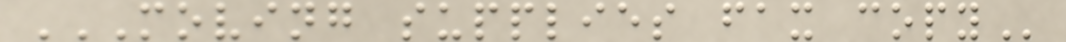MOVING SUPPLIES FAX COPY
